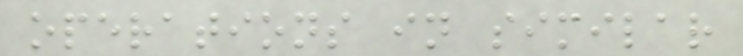operations in similar
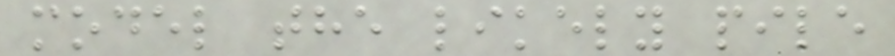model the likely pile
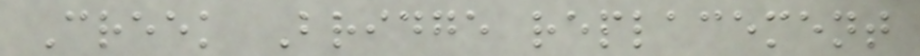Creek Bridge replacement
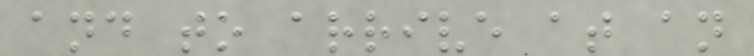and to arrive at an
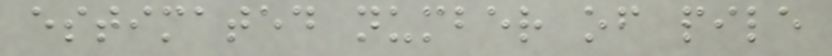estimated number of pile
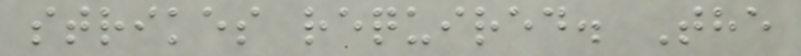strikes required. The
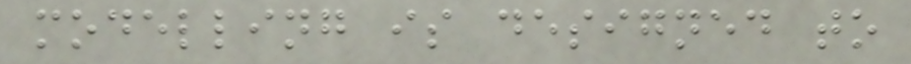modelling is designed to
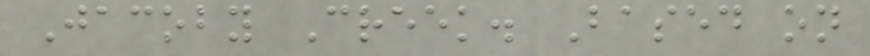Jacoby Creek. Based on
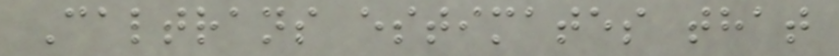Caltrans estimates that
